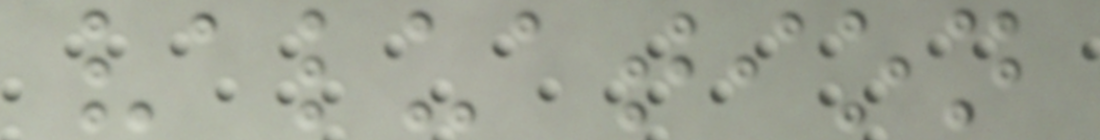valuation
